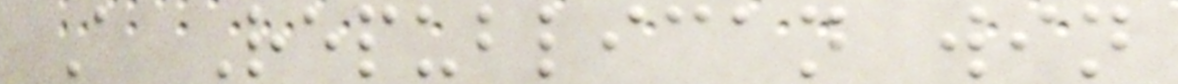A Republican win
